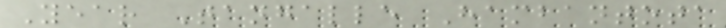Year Tangalle Hambantota
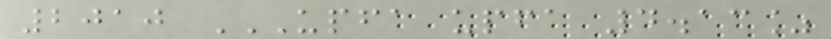2010 UPFA UPFA 4.13%
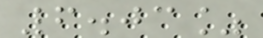6.03%
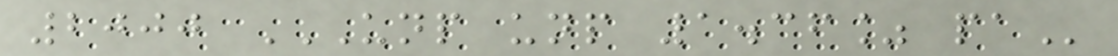2000 UNP UNP 1.36% PA
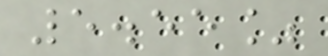5.55%
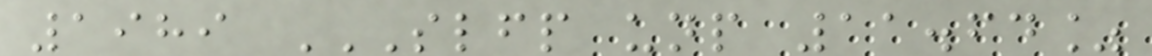1989 SLFP UNP 11.64%
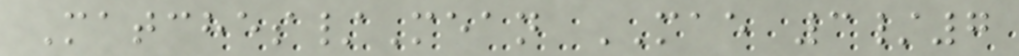Matches/Mean MAE 3/7
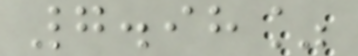7.98%
